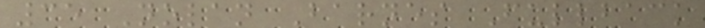35 Nolan Barnes Fullback
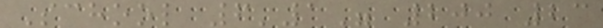School 6'1" 200 23
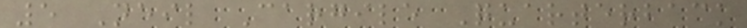5 Neil Cargile Quarterback
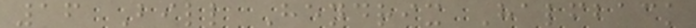16 Bill Hendrix Halfback
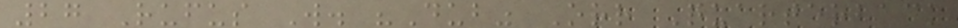27 Rufus W. "Dub" Orr Quarterback
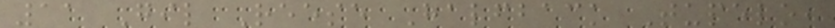11 Gil Reese Halfback Tupelo,
